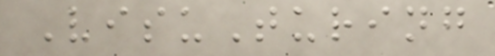VisuTuring
